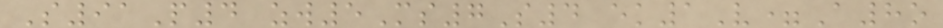S91P4 zw5Ms7S4 ek1V=A8o
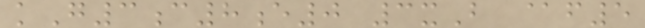kG3c8e0 3xB @f5
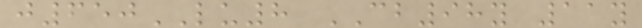j650LU8 CB98y 11y
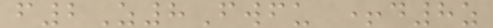f2Z8Fwfu +d8z
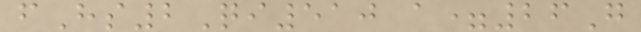fHs2Qi510 a=26G
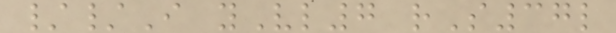//I yVl7 rS37l
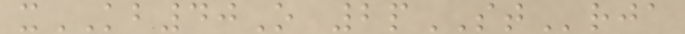xKB40O 2pSTrja
